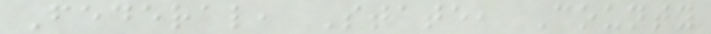Federal, State, County
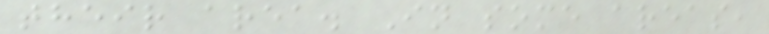their area. In some areas,
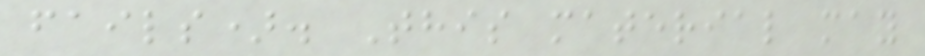fails). This material may
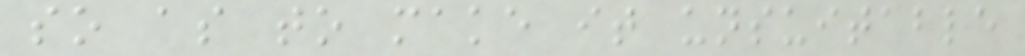so as to make it unsuitable
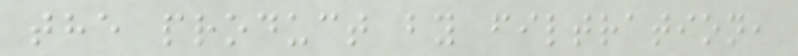the product by filtration,
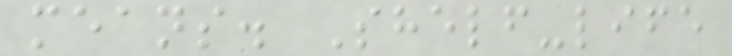means. Shelf-life
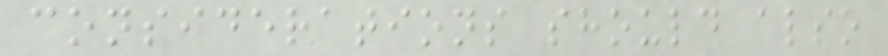considerations should also
